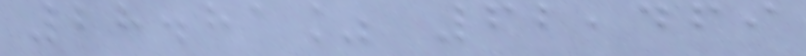28.81% 62,469
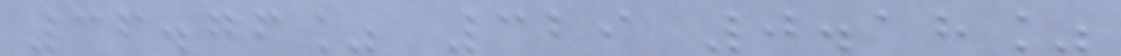36.76% 329 0.18%
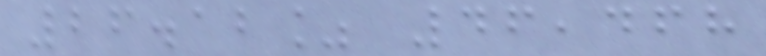26.12% 46,468
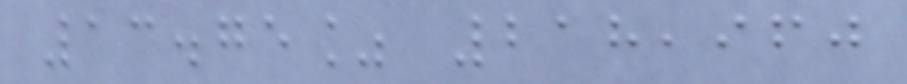13.75% 218,960
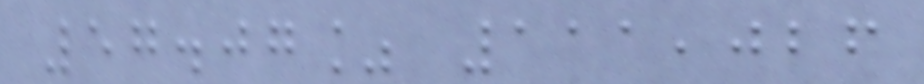57.07% 111,026
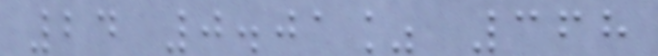24 0.01% 368
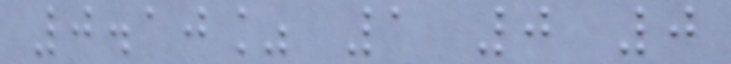0.10% 1 0 0
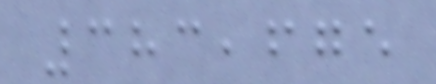383,675
